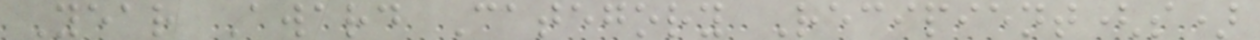Year Award Category Recipient(s)
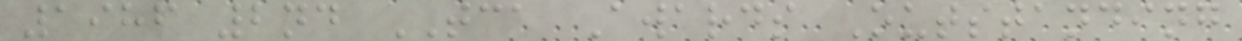1986 2nd TCA Awards Outstanding
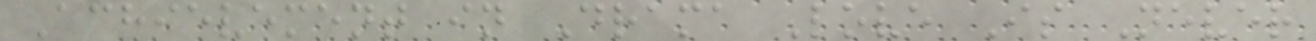Achievement in Drama Love Is Never
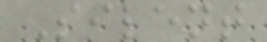Silent
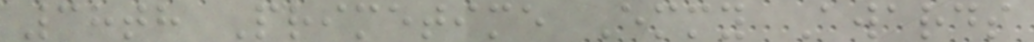38th Primetime Emmy Awards
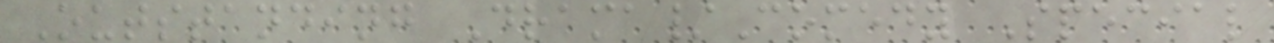Outstanding Drama/Comedy Special
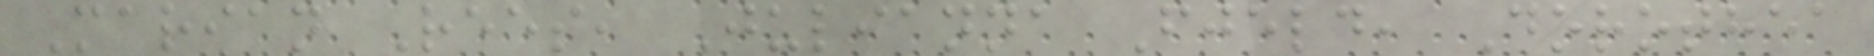Marian Rees, Julianna Fjeld, Dorothea
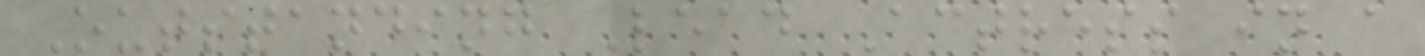Outstanding Lead Actress in a
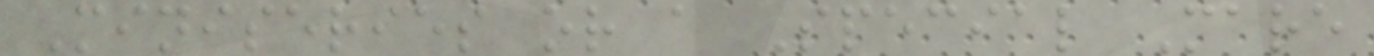Miniseries or a Special Mare
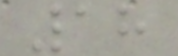18
